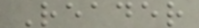Reader
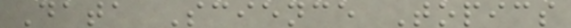Data Science Topics
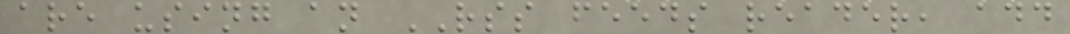are using an RSS feeds reader, add
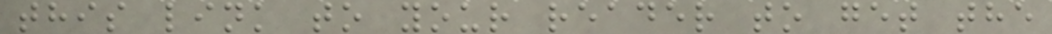this link to your reader to get the
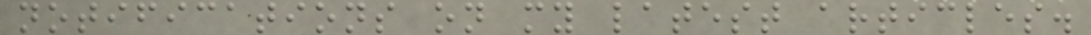notifications on my latest articles.
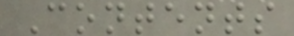Contents
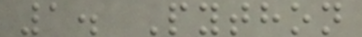1. Python
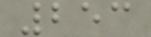253
